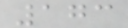173
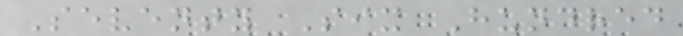Seventy Six Hundred
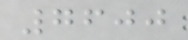7600
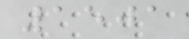1501
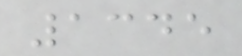1345
